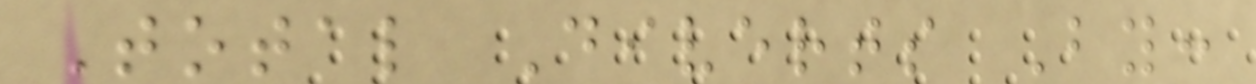Total Diverts By:
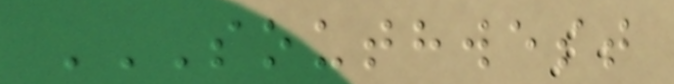SOUTHWEST
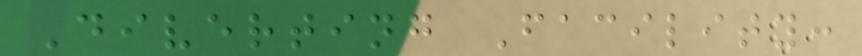Diverting Facility:
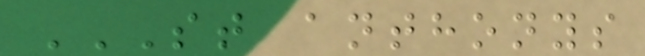ST ANTHONYS
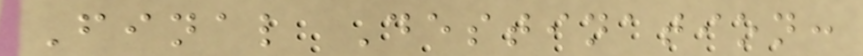Final Destination:
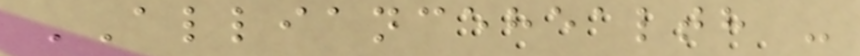ALLIANCEHEALTH -
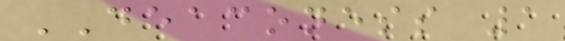DEACONESS 1
